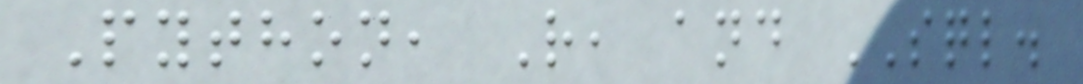Python, R, and SQL.
